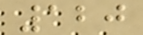120
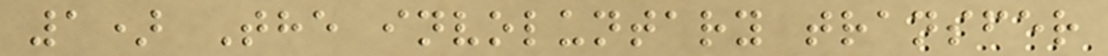1) The involuntary transfer
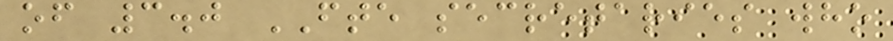of 3.0 FTE secretaries who
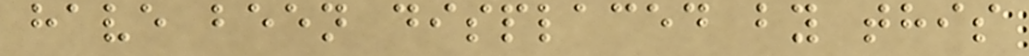have been displaced by this
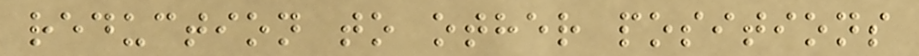reduction to other positions
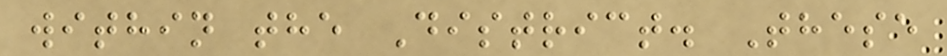within the District. These
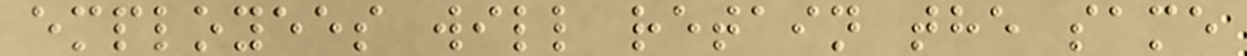employees will retain the same
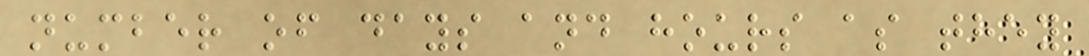number of days and hours as they
